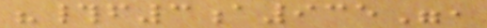"#f3a935",
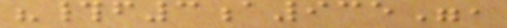"#f3a935",
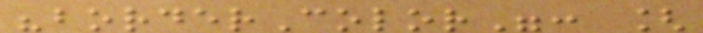"borderColor": [
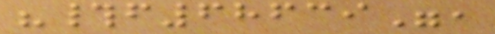"#f68639",
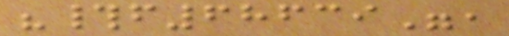"#f68639",
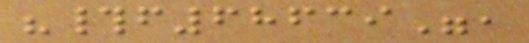"#f68639",
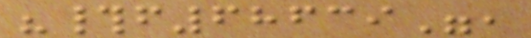"#f68639",
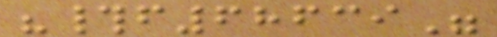"#f68639"
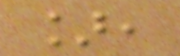],
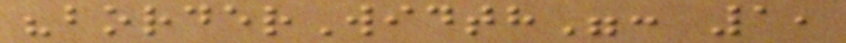"borderWidth": 1,
